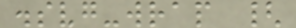.svg-wrap {
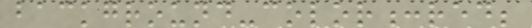background-color:red;
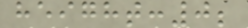height:0;
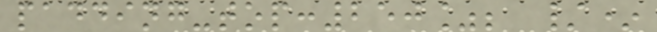padding-top:250%; /*
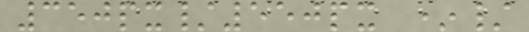350px/550px */
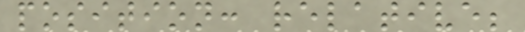position: relative;
